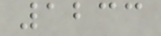1233
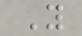Y
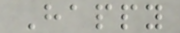Happy
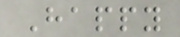Happy
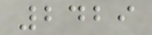2429
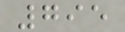795
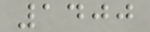1400
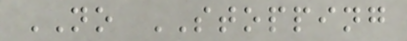NO STOPPING
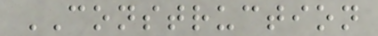CONSTRUCTION
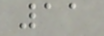11
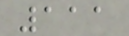111
